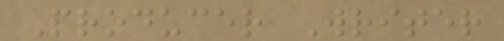Producer Writer
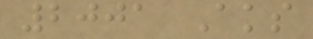2001 Aks
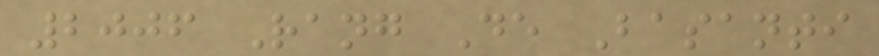2006 Rang De Basanti
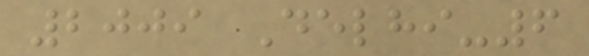2009 Delhi-6
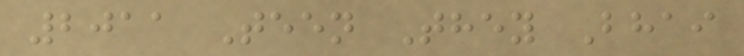2011 Teen They Bhai
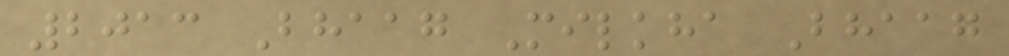2013 Bhaag Milkha Bhaag
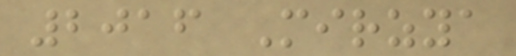2016 Mirzya
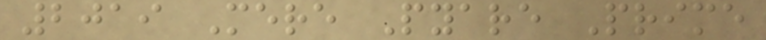2019 Mere Pyare Prime
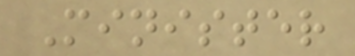Minister
